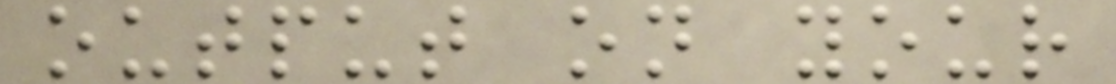output on your
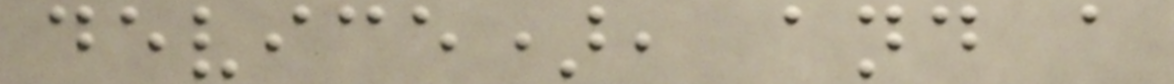device), and a
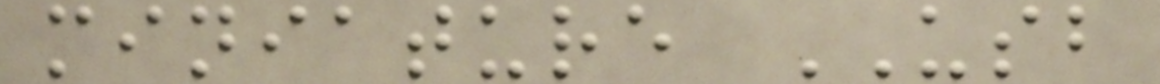miniature USB
